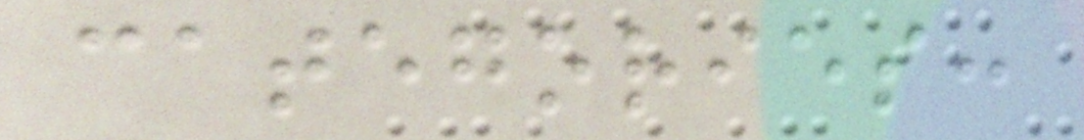categories:
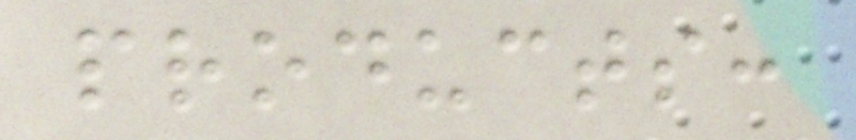products:
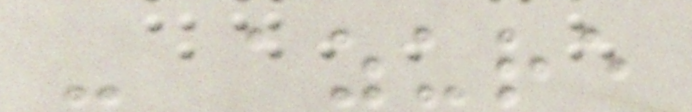- azure
